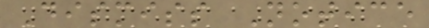Dismiss Notice
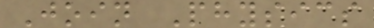Join Physics
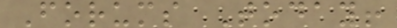Forums Today!
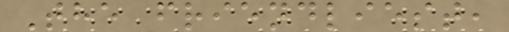The friendliest,
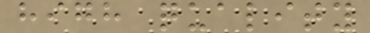high quality
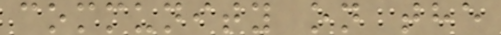community on the
